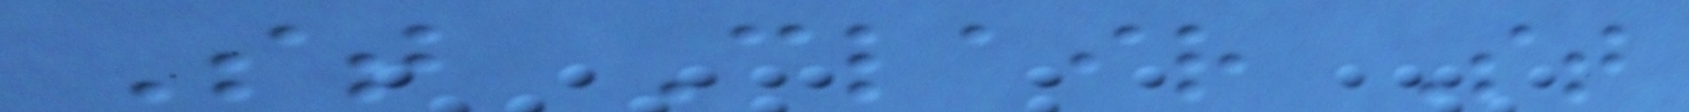St Clair St
